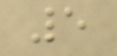5
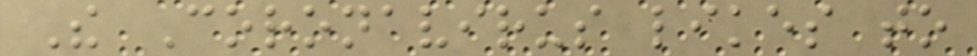The Coronavirus likes to
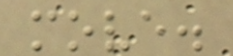move.
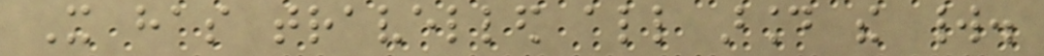It has travelled all around the world.
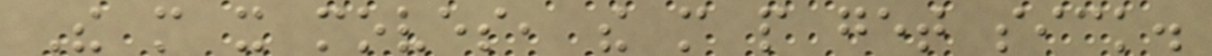The more it moves, the more people get sick.
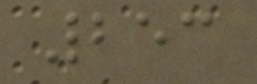253
